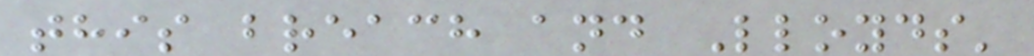this breach and Lloyds'
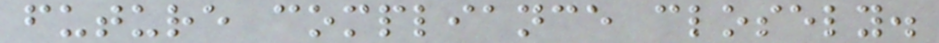future compliance closely.
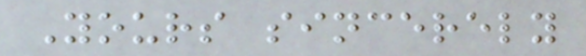Yours sincerely
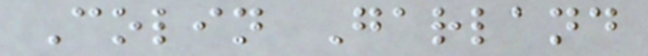Colin Garland
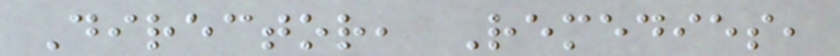Director, Remedies,
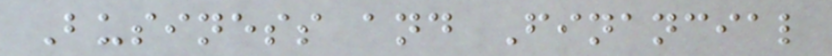Business and Financial
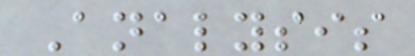Analysis
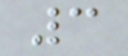3
